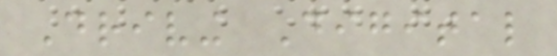Driving Digital
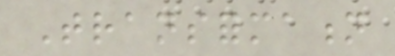Transformation
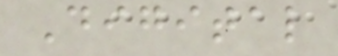Digital
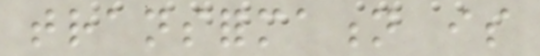transformation is
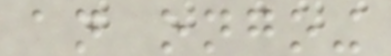an ongoing
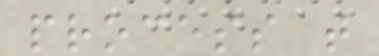process that
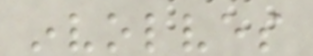involves
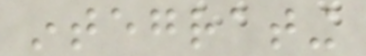integrating
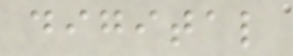digital
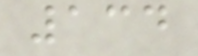134
